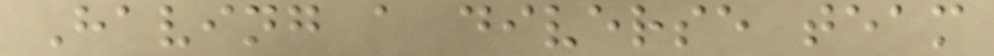Having a diverse team
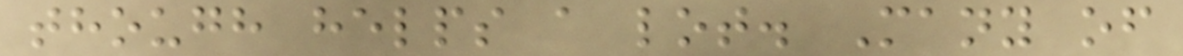though helps a lot. Many of
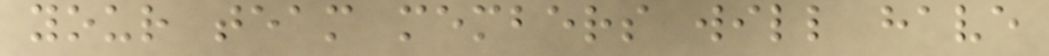your team members will have
